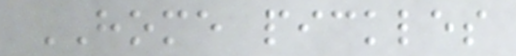HOME pickles
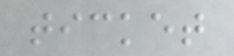ticket
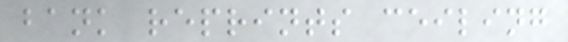bank reprints ceiling
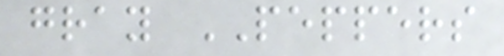gray PEPPERS
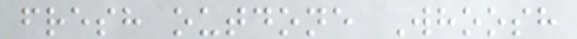fresh outdone Whoosh
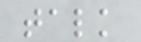talk
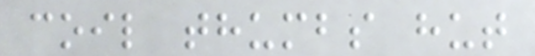coil thumbs hut
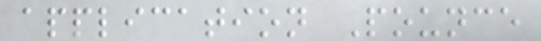application Pounce
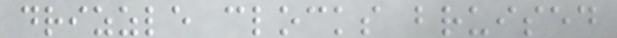drizzle clocks bruised
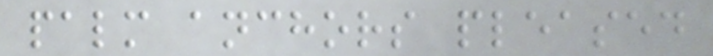palm anchors pleased
